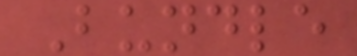Bundle
